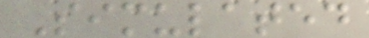Simulated
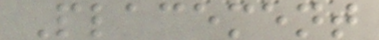Placement
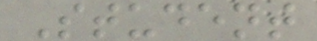Student
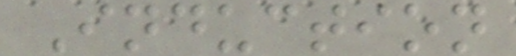Induction
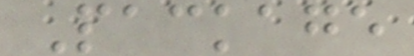Package
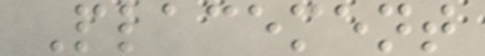Placement
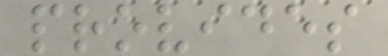provides
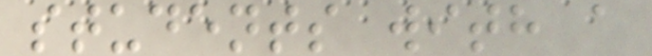students with a
